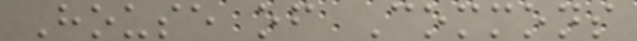House of Commons
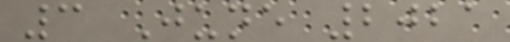3 June 2021
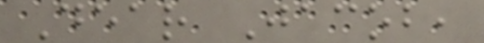Dear Jacob,
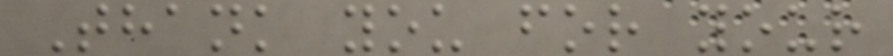Thank you for your
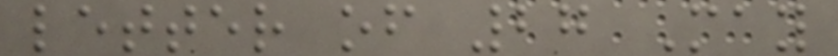letter of 27 May
